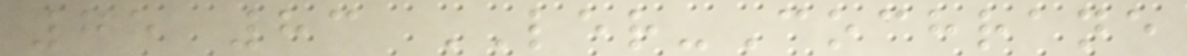75 83 LER-Cochrane
